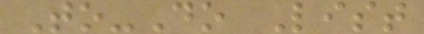To-Do List
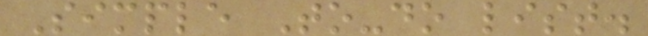Simple To-do list.
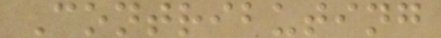Contributing
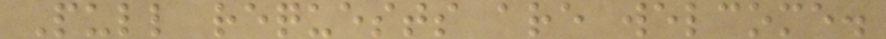Pull requests are welcome.
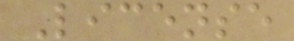License
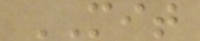MIT
